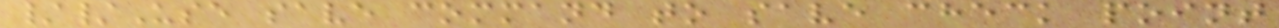//Use save command to save check point
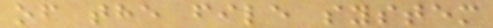of the file system
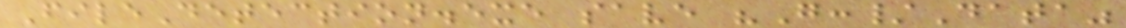FileDetection.exe save "G:/Data"
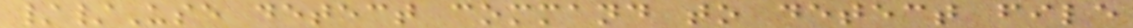//Use detect command to detect file
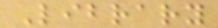Library
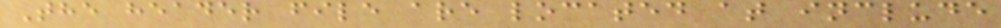The header file are located at include
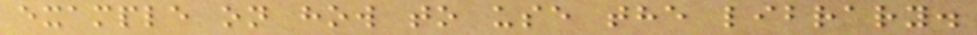example on how to use the library.
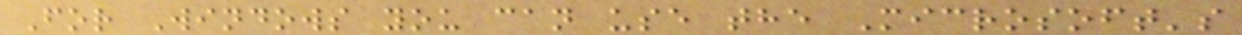For Windows you can use the Microsoft's
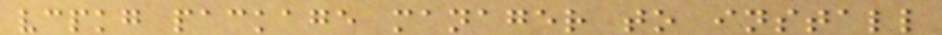vcpkg package manager to install
